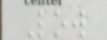Low
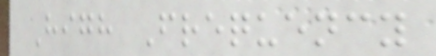High Frequency
